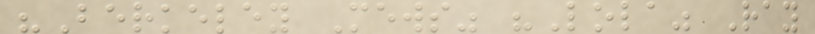"Berkeley Mews" "Lola" Ray
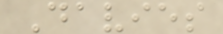Davies
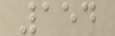154
